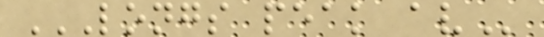LONGS PEAK AV
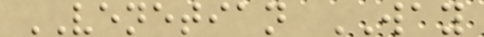VENETIAN WAY
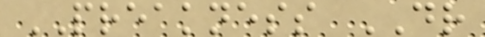PREAKNESS DR
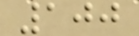100
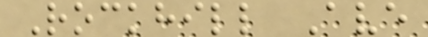Rockhill Ave
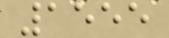1555
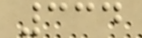334
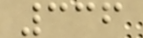336
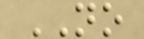NO
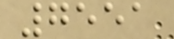7551
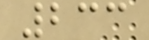233
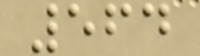564
